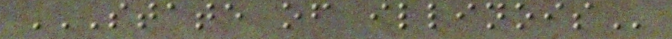STATE OF ILLINOIS
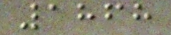1868
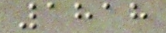1818
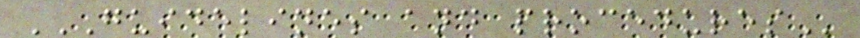GUIDELINES AND PROCEDURES
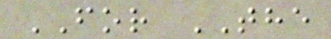FOR THE
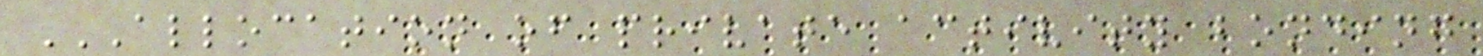ALLOCATION OF PRIVATE ACTIVITY BONDING
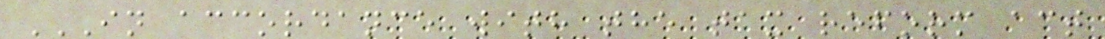IN ACCORDANCE WITH THE TAX REFORM ACT
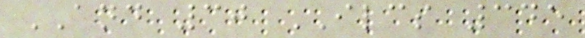AND 30 ILCS 345
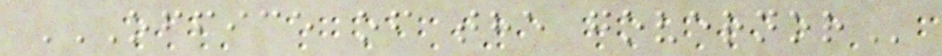OFFICE OF THE GOVERNOR
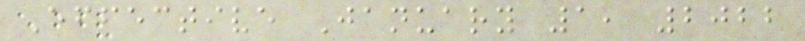Effective January 1, 2022
